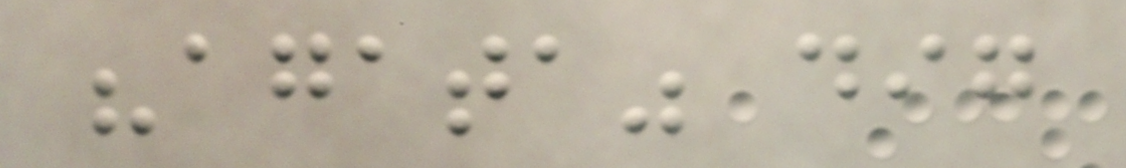"agata" dig
